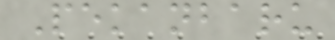Pekanbaru
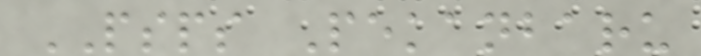PSPS Pekanbaru
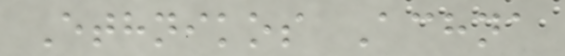Ethnikos Achna
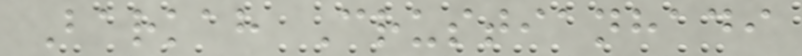Barkah Crustianhadi
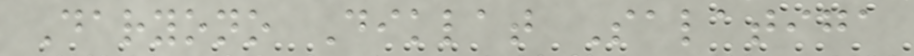Daryono Diklat Salatiga
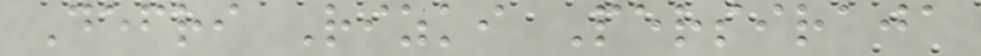Defri Rizki Persiraja
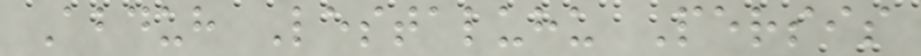Abduh Lestaluhu Persis
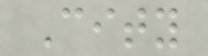City
